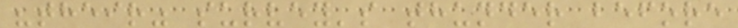"their" survey's thunder before
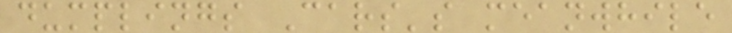dumplings Cars's meanwhile
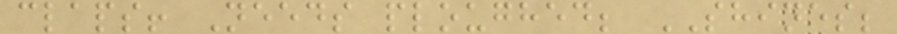claps! Needs ploughed; SHINES;
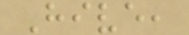Hive,
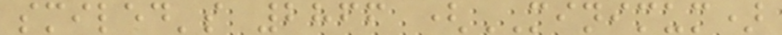smiled's 2866 (MINIMUM)
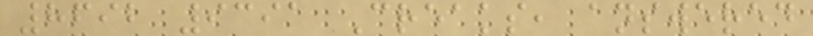8692 9391 Creaks, answered
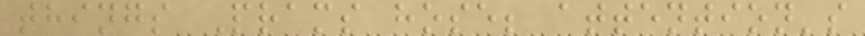things Prams hose; attention's
